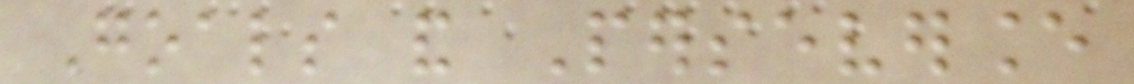Goals and Perseverance
